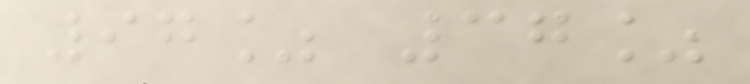97% 37%
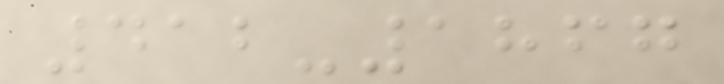412-1867
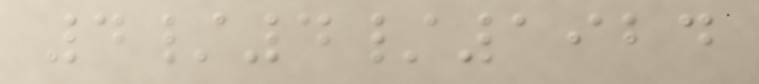4/4/1924
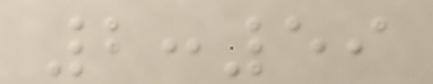2:59
